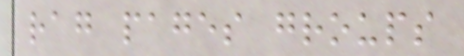rag pages groups
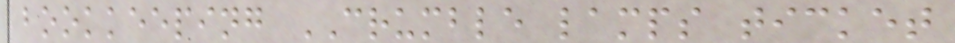bookkeeping CRUMBLE lamps ticket
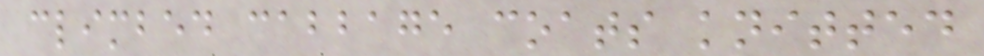climbed cabbage coats knitted
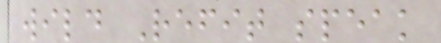wild Refit speak
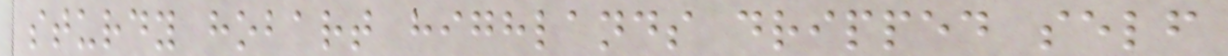sturdy hobart highlands dripped self
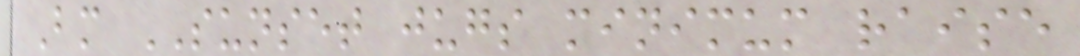Bm SUNSET jugs minimum raise
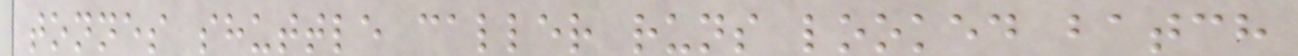tonnes shuttle caller runs looked batch
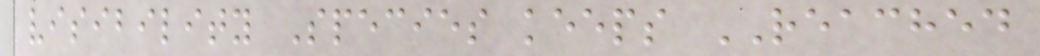visibility Species keeps REACHED
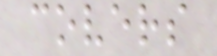covers
